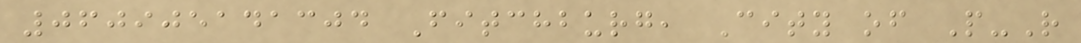060905141304 Fitchburg, City of P-R
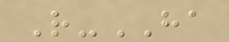R-HA
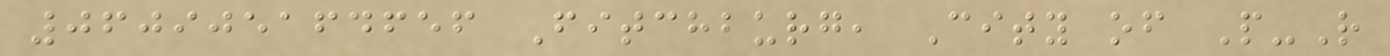060905164656 Fitchburg, City of P-R
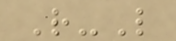R-L
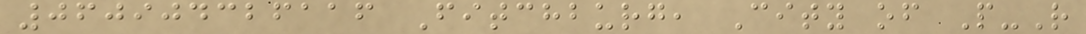060904326116 Fitchburg, City of P-R
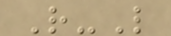R-L
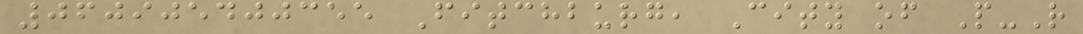060905400355 Fitchburg, City of P-R
